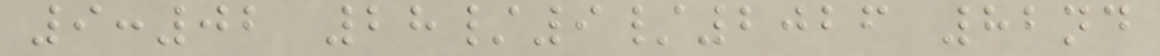9:02 28/9/2026 82nd
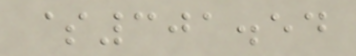$301.54
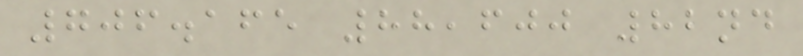706.165 88,600 82nd
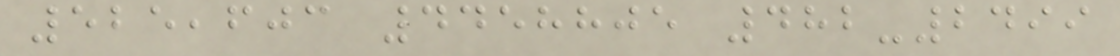525,603 4458805 482-2499
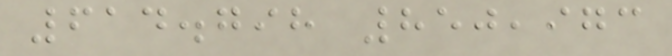614.798 850,973
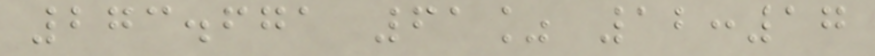273.671 61% 12:17
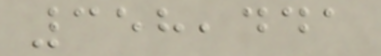358,441
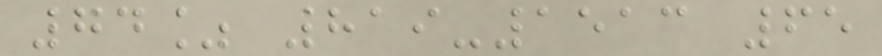74% 819-1513 65
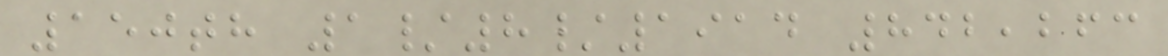150th 1/8/1914 842,263
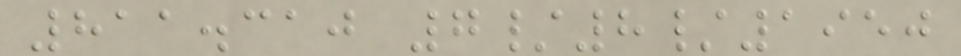811.310 7/8/1950
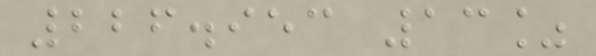226.953 13%
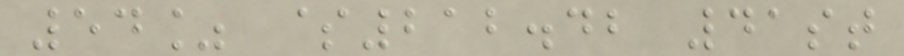54% $212.42 41st
